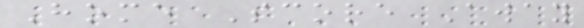Home Score Away
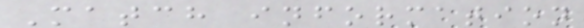Match information
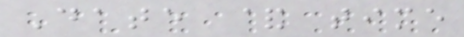Date & time
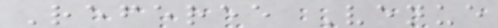Referee Venue
